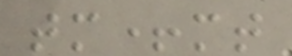tm+mt
